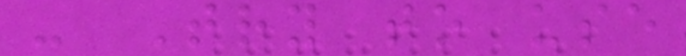- Try to use
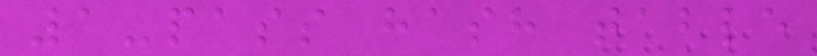1-pass hash table
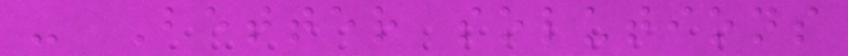- Better solutions
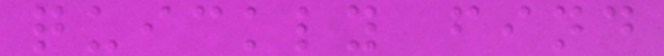quickly find
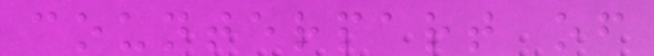counterpart of
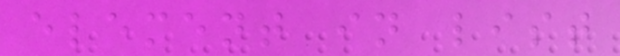element in list
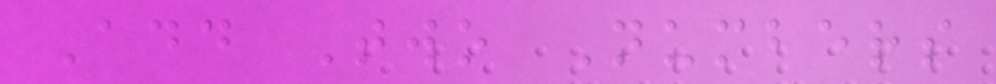Add Two Numbers
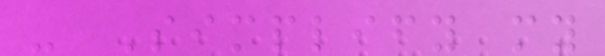- Simplify my
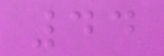44
